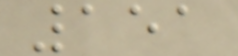151
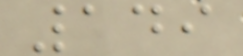149
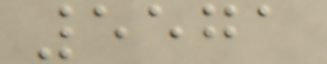5571
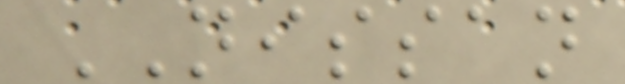NISSAN
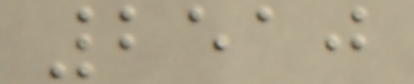2510
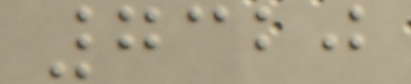7320
